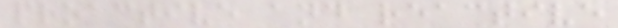proactive and reactive
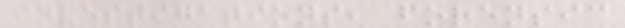investigations, forensic
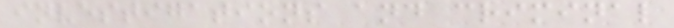investigations and criminal
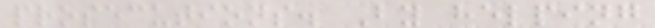prosecutions. By helping
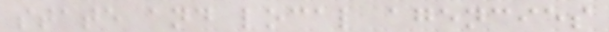state and local agencies
